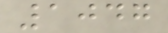1047
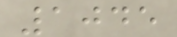1045
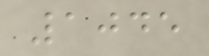1045
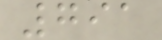791
